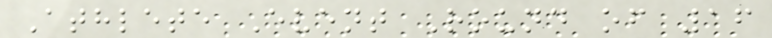Athlete Event Round of 16
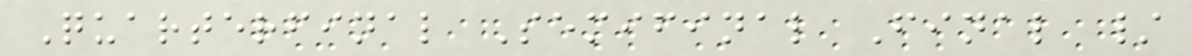Quarterfinal Semifinal Final /
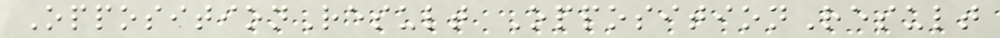OppositionResult OppositionResult
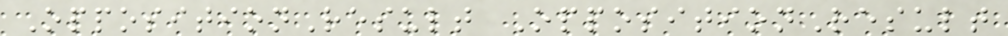OppositionResult OppositionResult
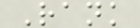Rank
